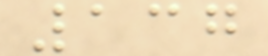137
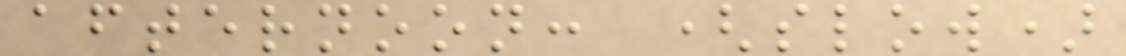afternoon: (slow)
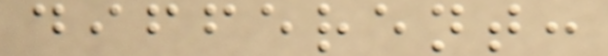different:
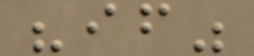"if"
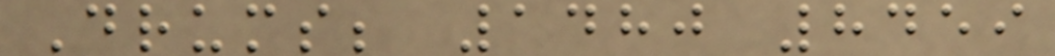Drums; 1480 8459
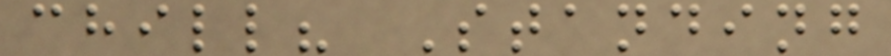chill? Standing
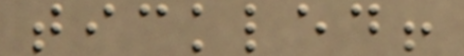tickled!
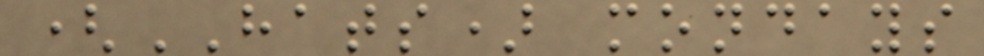(HATS) mondays
